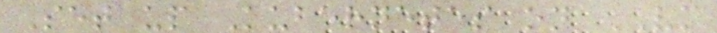Set up Kubernetes on VM
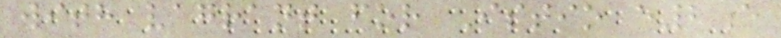with vagrant for Istio e2e
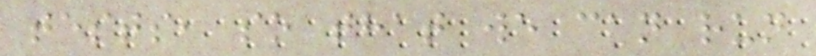tests, so that we can run
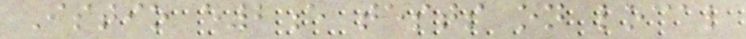Istio e2e tests on local
